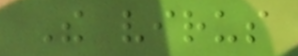The virus
